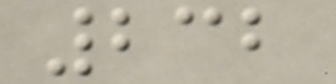232
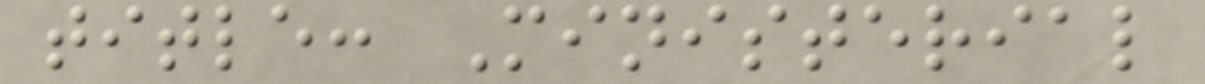title: Ministerial
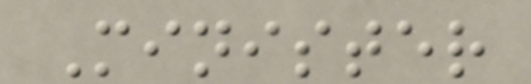Minister
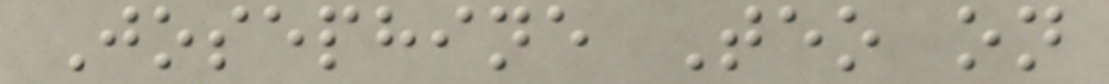Josephine Teo on
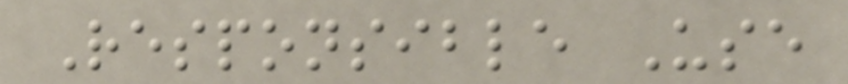Responsible Use
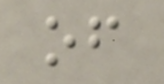of
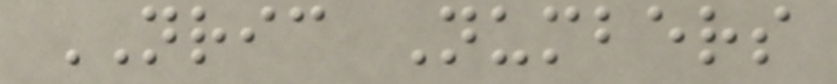NRIC Numbers
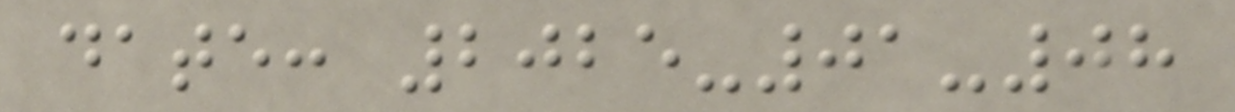date: 2025-01-08
